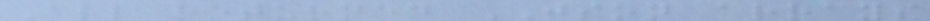All returned JSON arrays
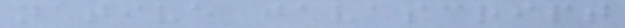native javascript
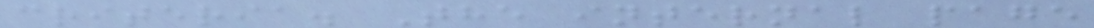criteria. The internal page
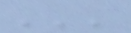'''
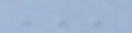'''
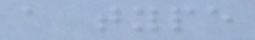a type
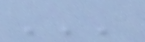'''
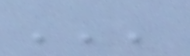'''
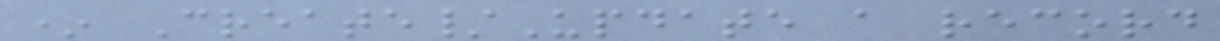* Create/Update a record
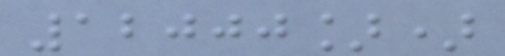12000])
